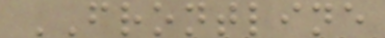FRONTLINE
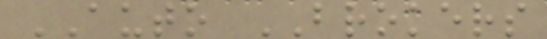AUTO BROKERS
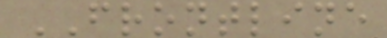FRONTLINE
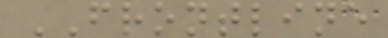FRONTLINE
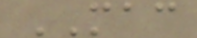MAC
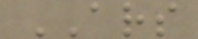ARS
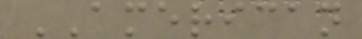AMERICAN
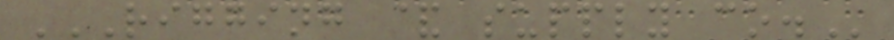RIGGING & SUPPLY CO.
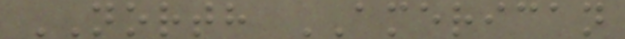NORTH AMERICAN
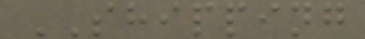SHIPPING
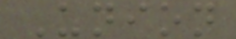Union
